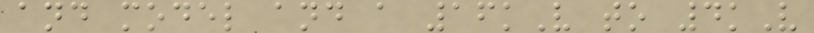and model and a 16kV to 4kV
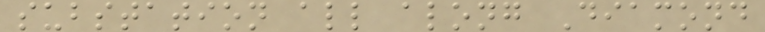substation all along Diamond
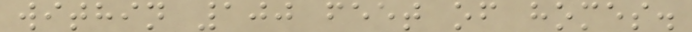within 100 feet of homes.
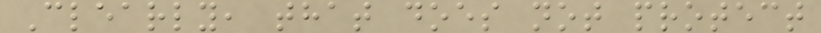Clearly, that does not protect
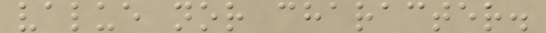value nor character.
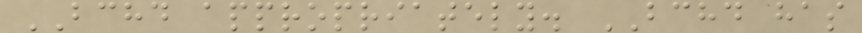BCHD appropriately. BCHD has
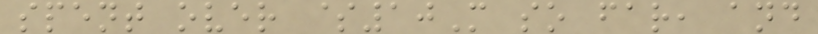spent over $10M so far, and
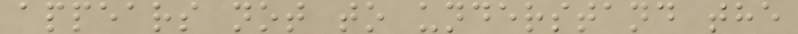appears not to understand the
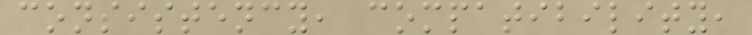consistency, compatibility,
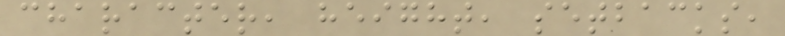character, height, setbacks,
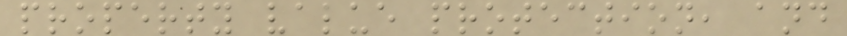property value protection, and
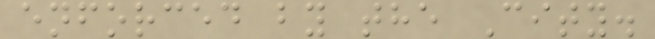enforced by the City.
